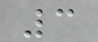3
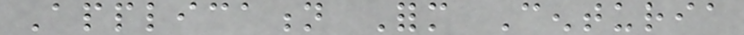Application Form Centuria
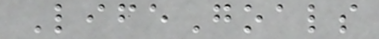LifeGoals
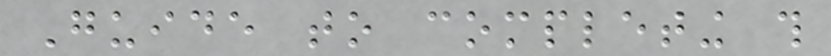Guide to completing this
